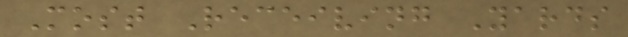Most Receiving Yards
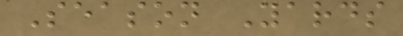Season Yards
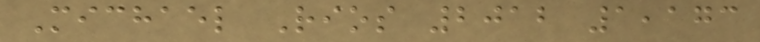Michael Rios 2012 1,173
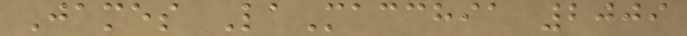James LaMacchia 2009
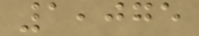1,075
